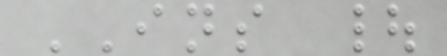INS |
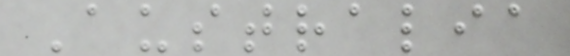Australia
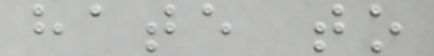hate to
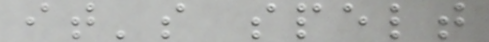it's spelt
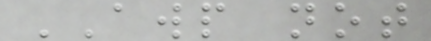AWP not
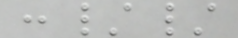://
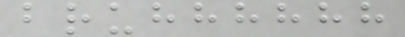bruhhhhhh
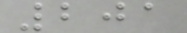201
